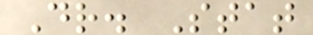Dr. Stat
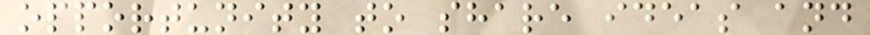opportunity to share ideas and
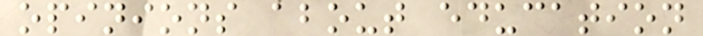opinions about education
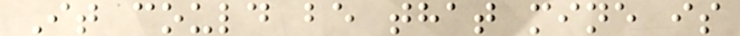It could be that mine is
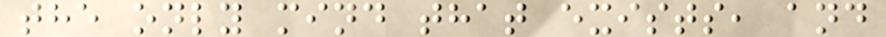the only mind that exists, and
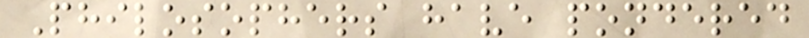Philosophers have pondered
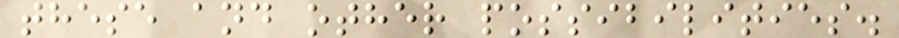these and other possibilities.
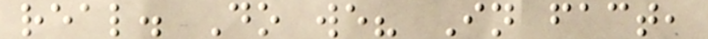real. Do we? In fact,
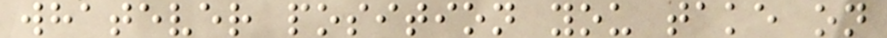whatever position you take on
